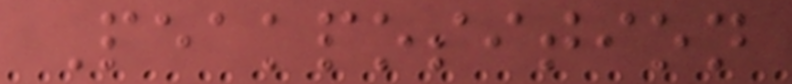Peakposition
